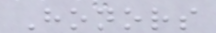Honors
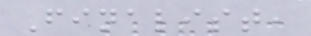Finalist,
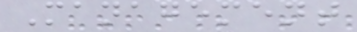Management
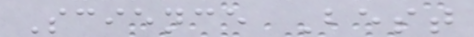Science Best
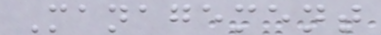Management
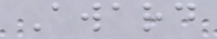Award
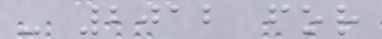- 2012 for
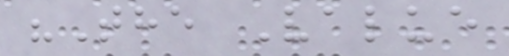"The Value
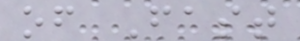of Fast
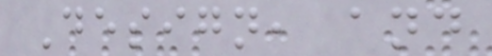Design, and
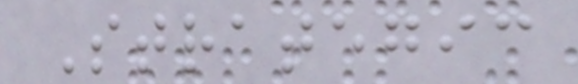Strategic
